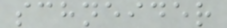schneider
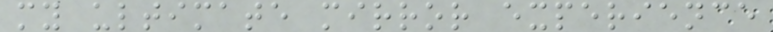my ultimate mirror experience
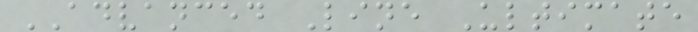ADVANCED Line Ultimate
